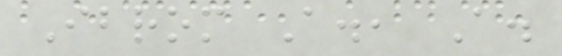Ibrom A., A.
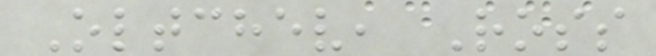Oltchev, Ross
